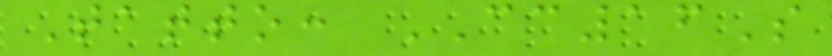Tatto: CC16S
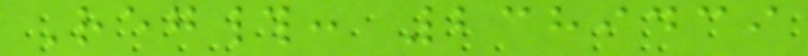Reg#: 2389439
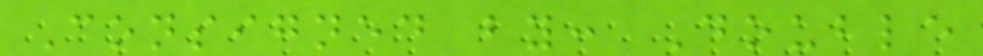Consigned by: Double
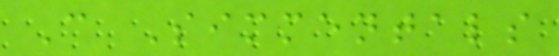C Simmentals
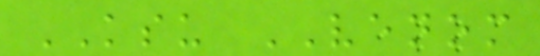KSU VENOM
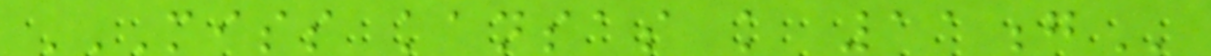MISS KANSAS K 11G
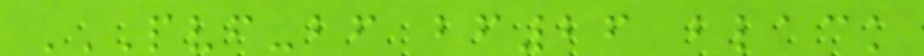PVF-BF BF26 BLACK
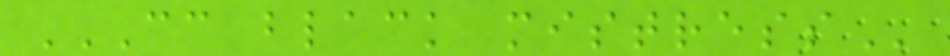CC BLACK MISTRESS
